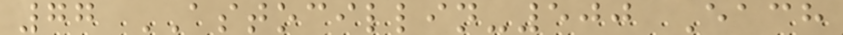77 ASTOCILLIN-500 Each
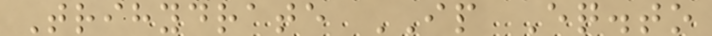Trihydrate IP Eq.to
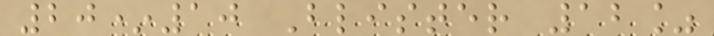20*10 Blister 12%
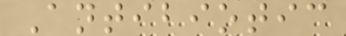Antibiotic
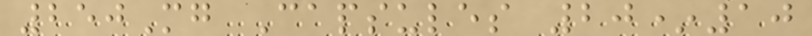250Mg Capsules 20*10
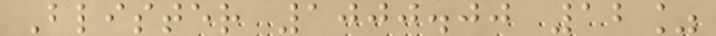Blister 1000.00 12%
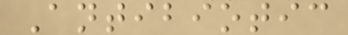Antibiotic
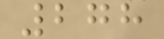278
